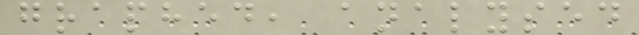graphed, analysed
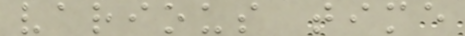various time
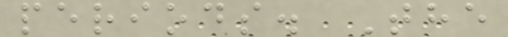periods. The
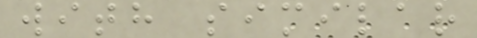with similar
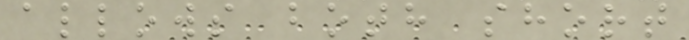allows both short
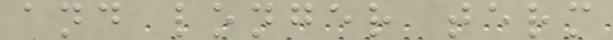and longer term
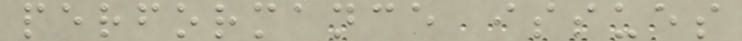performance issues
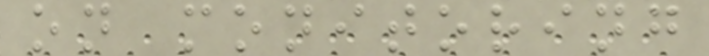on monitoring
